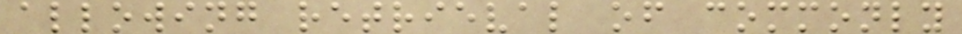allowing retrieval of commonly
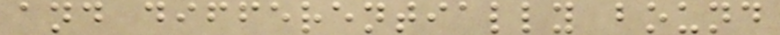and differentially bound
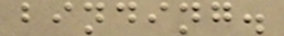binding.
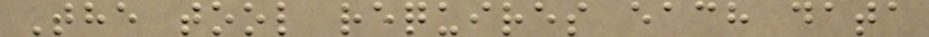The tool requires each data
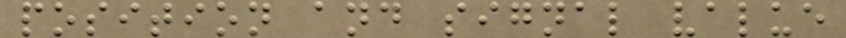position and signal value
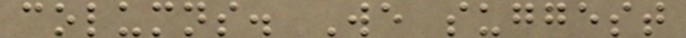columns. We suggest
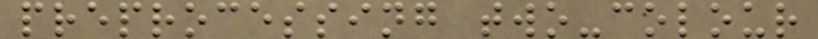preprocessing two-colour
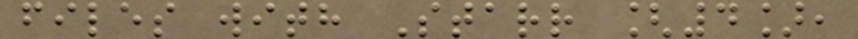files with Starr [4],
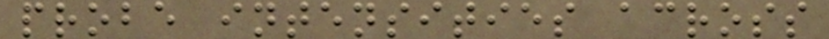probe intensities across
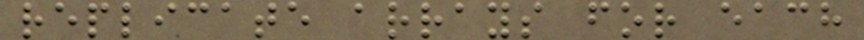replicate arrays for each
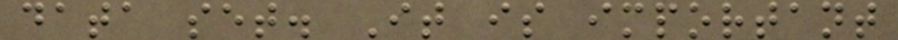data set. It is important
